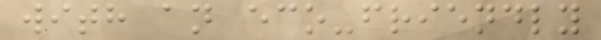with an eco-friendly
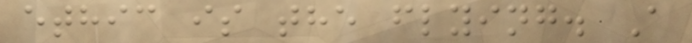ethic is the flying. A
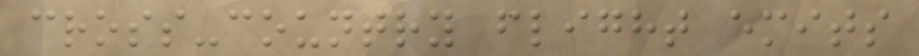cross-country flight emits
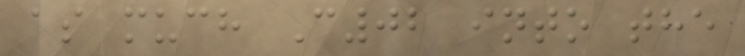as much C02 into the
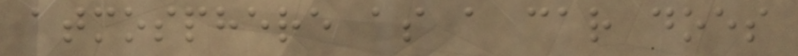atmosphere as a car does
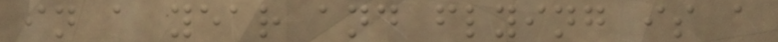in a year and flying is a
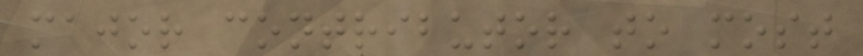major contributor to most
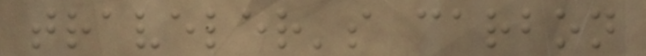traveler's carbon
